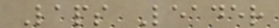Laps Leader
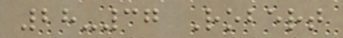28-37 Robert
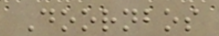Doornbos
